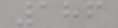186
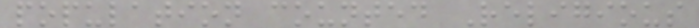population counted Religious
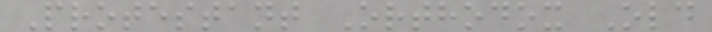Protestant Orthodox Old
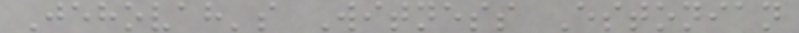Jehovah's Witness Estonian
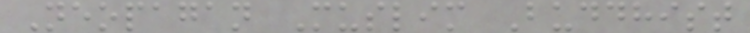Neopagan Muslim Buddhist
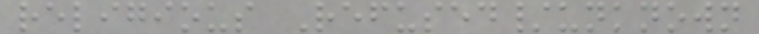religious Refused/unknown
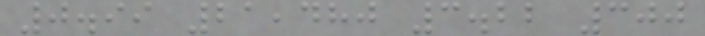0.99 21,480 3.22 300
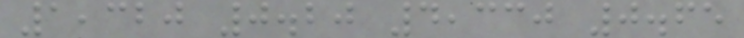1,320 0.20 4,330 0.65
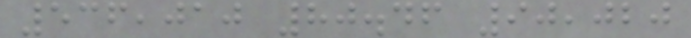536,010 80.46 90,020
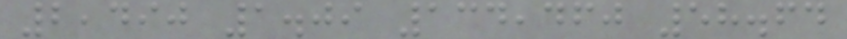2,490 1.09 134,460 58.64
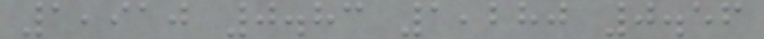1,910 0.83 1,280 0.56
